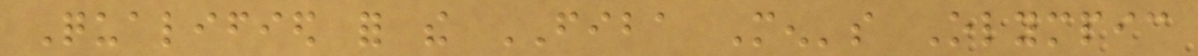Qualified for the FIBA Men's Olympic
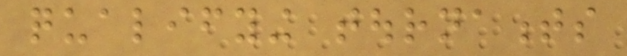qualifying tournaments
